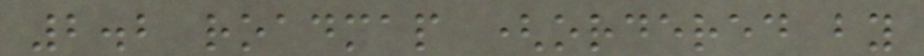2.2 roadmap (ordered by
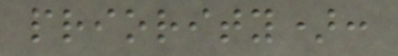priority):
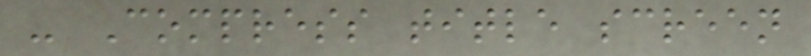- Compress title screen
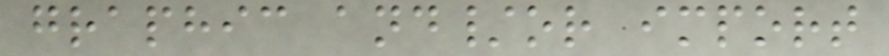graphic and/or import
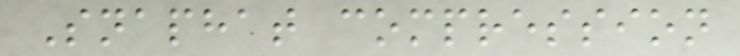Snaphat compression
